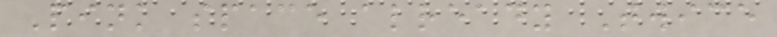Pink space already Twice
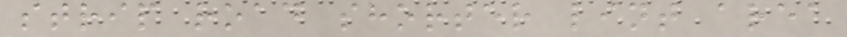strip road shorter lint area
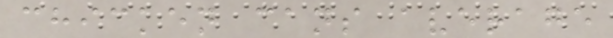chicken cans average
